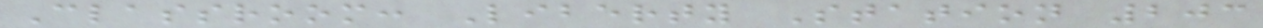Classroom: Liberty Station 203
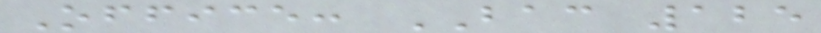Office: BAC 125
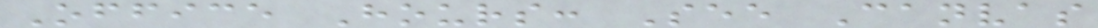Office Hours: See Canvas
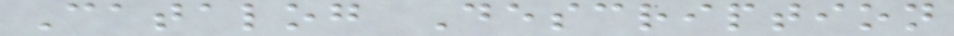Catalog Description
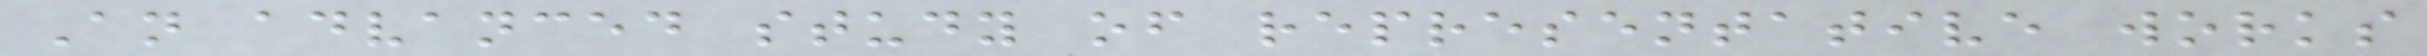An advanced study of representative works
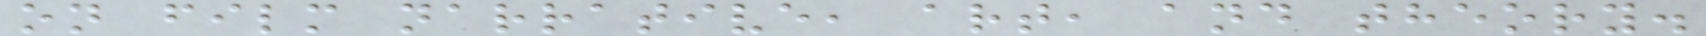on film narrative, art, and theory.
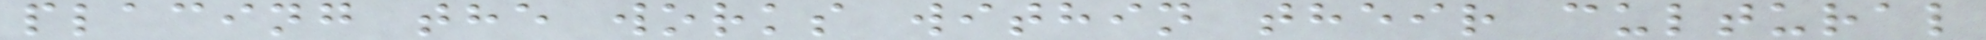placing the works within their cultural
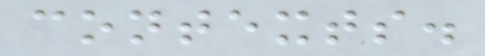contexts.
